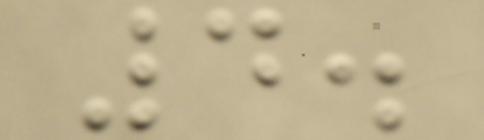4.
